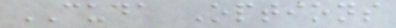CUDA Options
